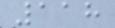118
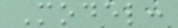Model:
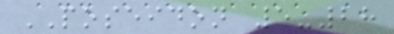POSEIDON 5-28
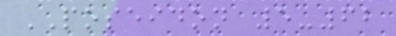POSEIDON 5-62
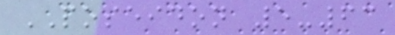POSEIDON 5-63
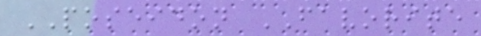POSEIDON FAVORITE
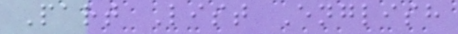Part List English
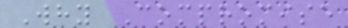Why Compromise
